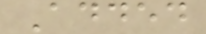Added
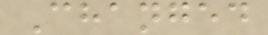Changed
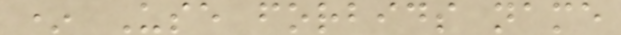* Use forbids name
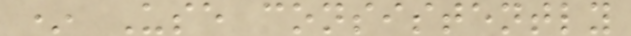* Use consistently
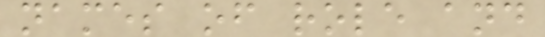names of role and
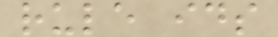rule ids
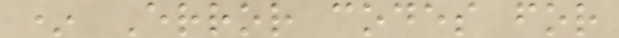* Error codes for
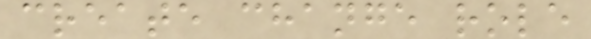create change role
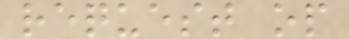request op
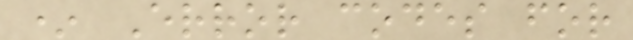* Error codes for
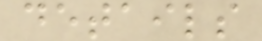details
